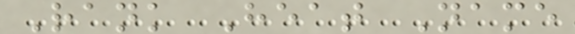Rank Heat Name
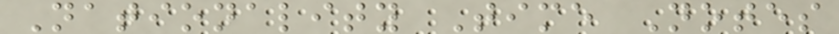Nationality Time Notes
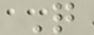Q
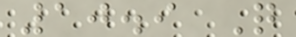10.9 Q
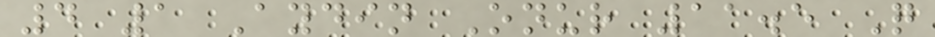4 1 Aydin Onur 11.5 Q
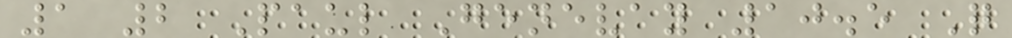1 2 Paul Genevay 10.5 Q
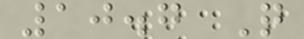10.7 Q
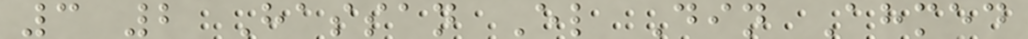3 2 Hassan El Din Ahmed
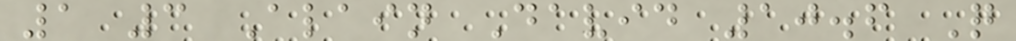1 3 Alain David 10.6 Q
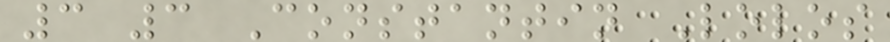3 3 Constantin Lolos
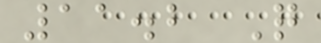11.2 Q
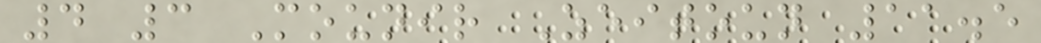4 3 Mounir Zeitoun 11.5
